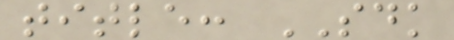title: SDK
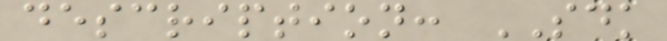description: SDK
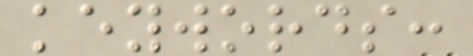keywords:
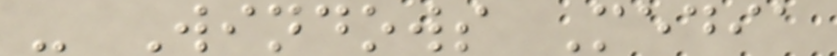- Windows Media
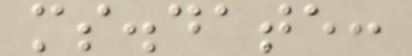ms.date:
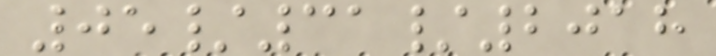05/31/2018
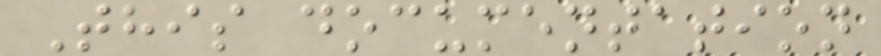This documentation
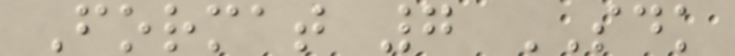Format 7 SDK
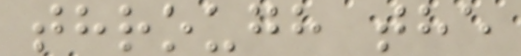through the
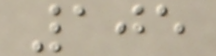105
